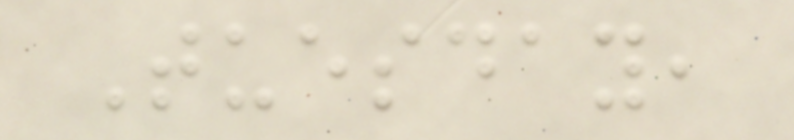Tuesday,
